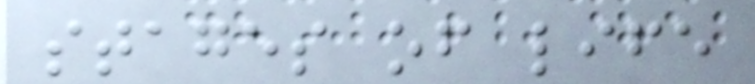stages of life
